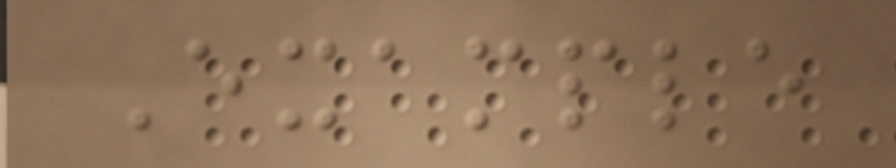Example
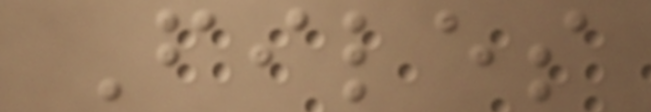Files
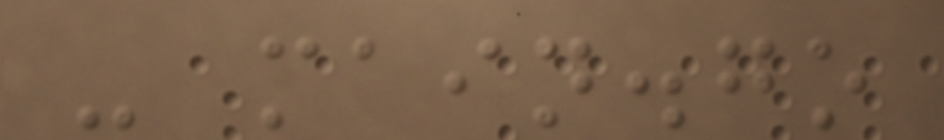- main.go
